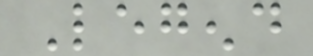Legend
